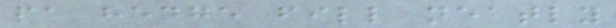pa hedge fill neatly
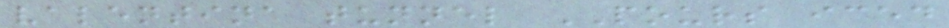valentina tunnel POURS iced
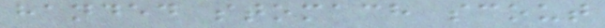handed stomach scout
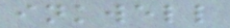inkwell
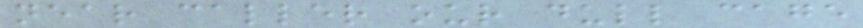near caller our dull cage
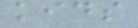kids
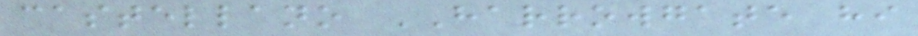castellano HARROWGATE hi
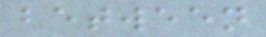between
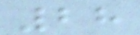28
